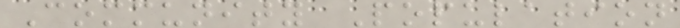Community Population
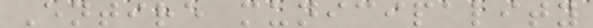Entire municipality
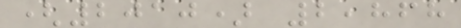(2010) 2,868
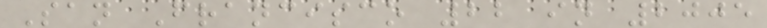San Francisco 22 in 2005
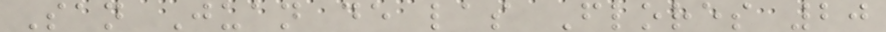San Juan de las Flores 20
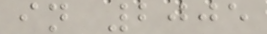in 2005
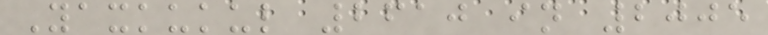Yaxkukul 2610 in 2005
